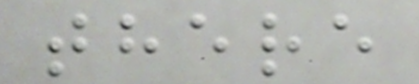there
